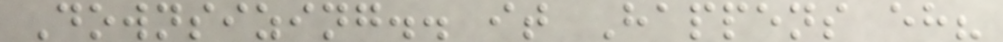Downsizing.. it Happens eh?
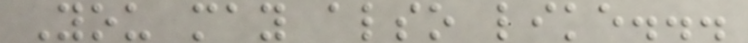You may also like...
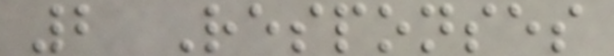2 Responses
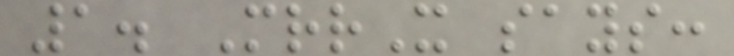1. MrrX says:
